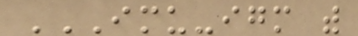IMU-IGM WITH
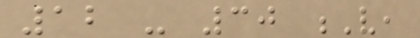12 - 30 V,
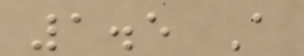1.5 A
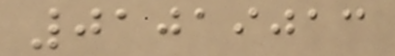01019013
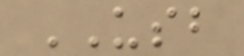USB
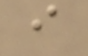i
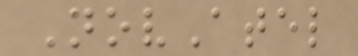NovAtel
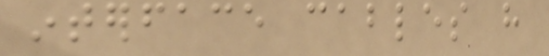interface cables have
